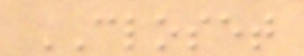CLOSET
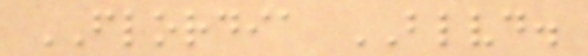FLORDIA BLVD.
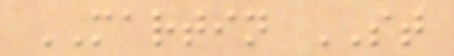MARTIN ST
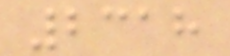2318
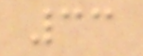33
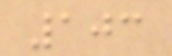103
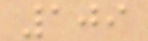109
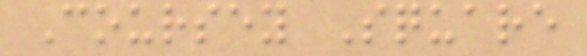Coursey Square
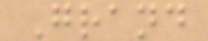Grand
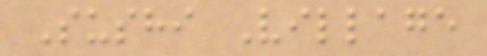Sushi Village
